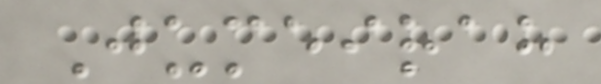Jumeirah
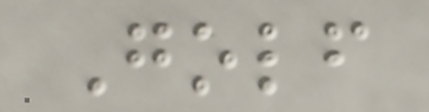Golf
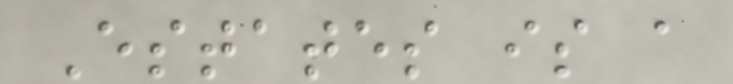Estates is a
